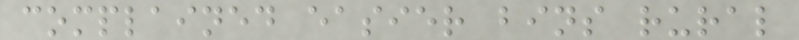complained easier bins rural
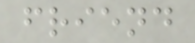friend
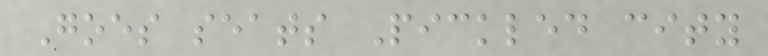Goes seats Pickled city
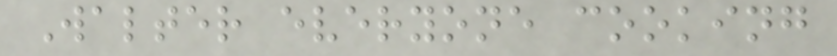Walter everyone cooking
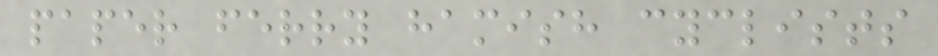paper ferry hamish cyclists
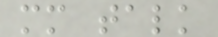mm talk
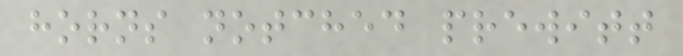horns notched prewitt
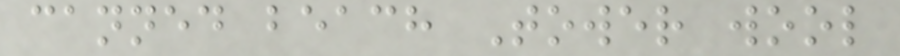canned beach Tower wool
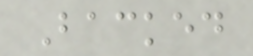Backed
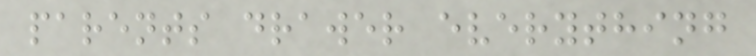parents drawer everything
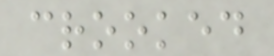crooked
